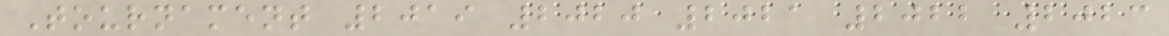Tournament 2019 2020 2021 2022 2023
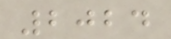2024
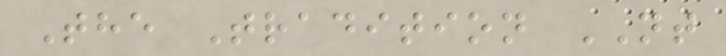The Tradition NT
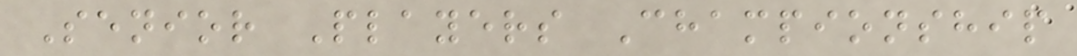Senior Players Championship
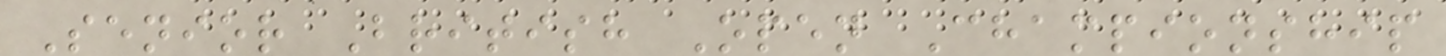Senior British Open Championship
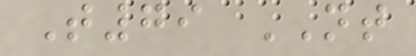T79 NT
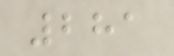281
